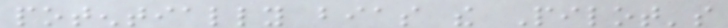potentially bias the Pilot's
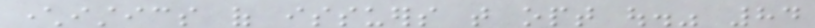characteristics of issuers that opt out." 84
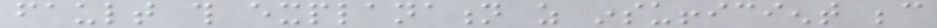fault this explanation as insufficient because
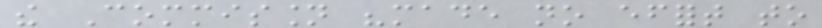the Commission "made no effort to
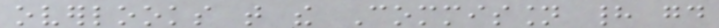overlooks that the Commission had good
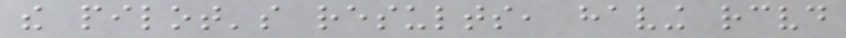the pilot's results, having received
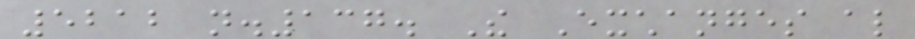5212 n.137. The Exchanges also
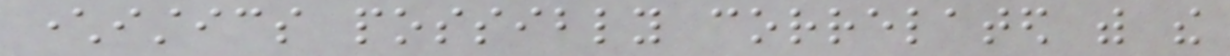characteristics possibly correlated with the
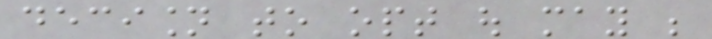decision to opt out may be
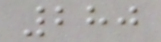280
